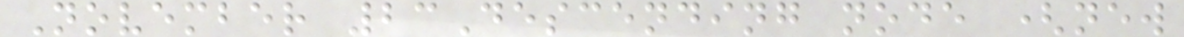November 23Descending node (new
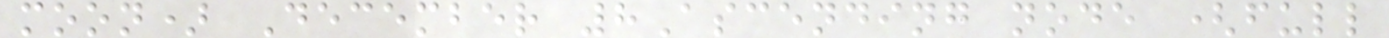moon) December 8Ascending node (full
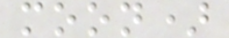moon)
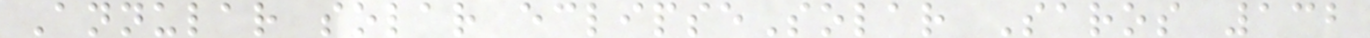Annular solar eclipseSolar Saros 132
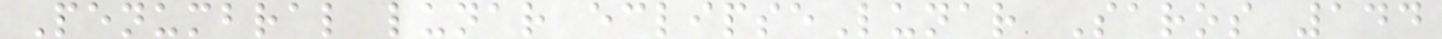Penumbral lunar eclipseLunar Saros 144
